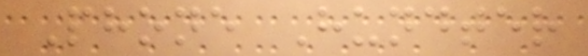Phone Hundter
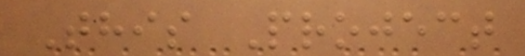This Project
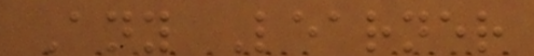Any Learner
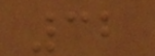32
